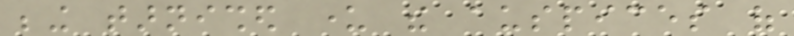being tarnished under the auspices of
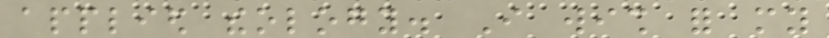applied theology. I wish for my
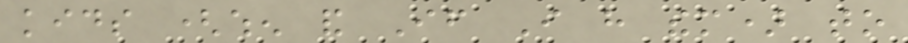kids (when and If I have them) to
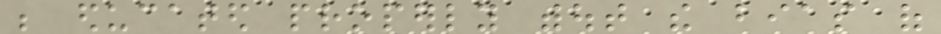be educated properly without the bias of
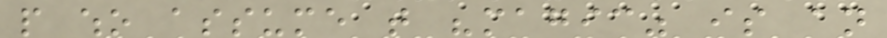people who assume that "magic" is an
